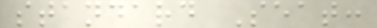standard Seat:
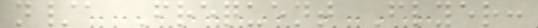n/a Frequent Flyer:
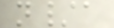n/a
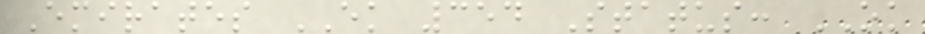Emirates EK 354 Status: OK
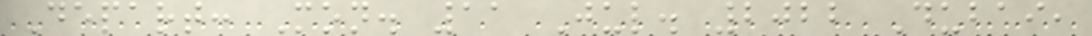Depart: Mon. 11 Jul. 2022 Dubai,
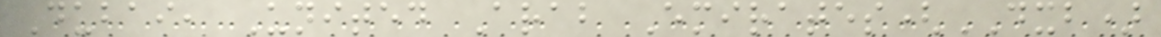Dubai, United Arab Emirates(DXB)
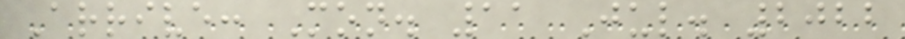Arrive: Mon. 11 Jul. 2022
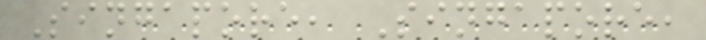Singapore, Singapore,
